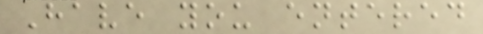Have you entered
